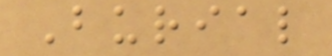Burial
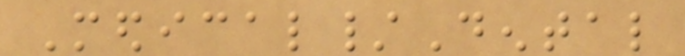Medical/Dental
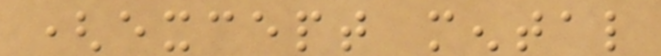(except mental
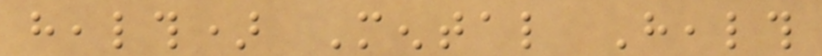health) Mental Health
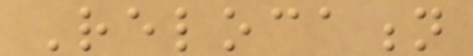Relocation
